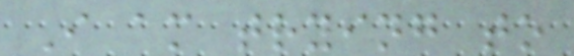I am trying to
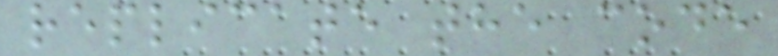replicate the code
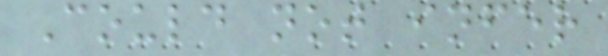Could not infer
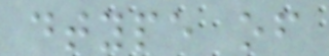dtype of
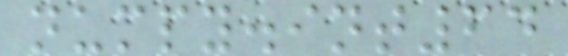numpy.int64
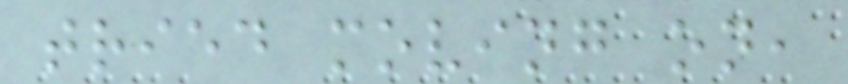tried moving on,
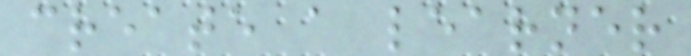create a learner
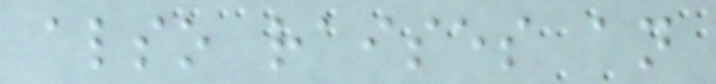also raises an
